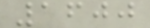1600
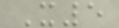X5
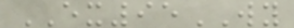EX95WY
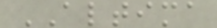ALTIMA
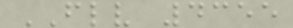FLV 4355
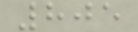805
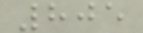805
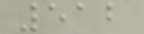512
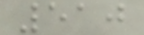510
